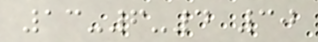13-6-4 30
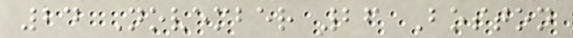24 November 26 Boston
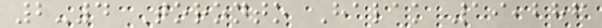2-4 Toronto Halak 19,286
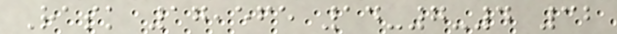Rask 17,565 14-7-4 32
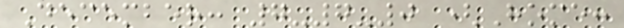December: 7-7-0 (Home:
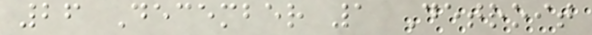26 December 1 Detroit
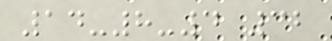14-8-4 32
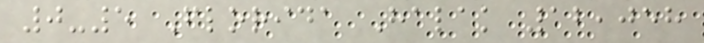0-5 Florida Halak 12,058
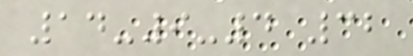14-9-4 32
